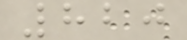820
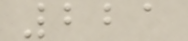221
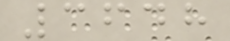3648
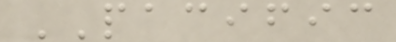PACIFIC
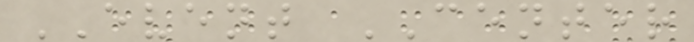EVENT CENTER
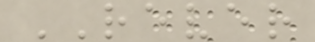REVER
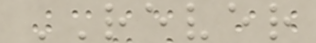REVER
